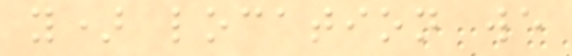y) location we
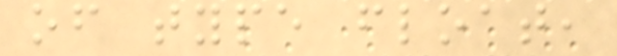of type float,
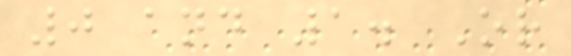0 and 1. Or
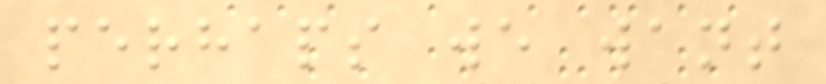perhaps we want
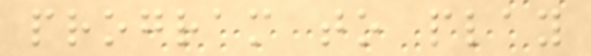program to play
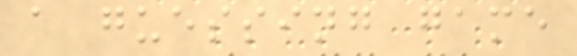a guessing game
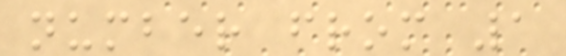number from 1
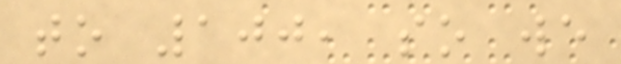to 100, so we
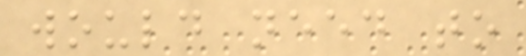would need to
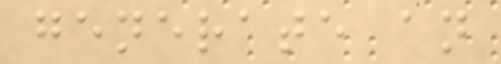generate an
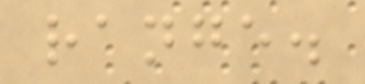range.
